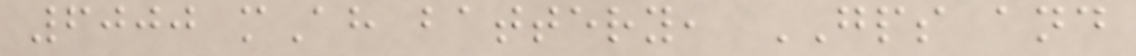6000 mAh battery, GPS and
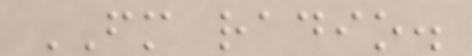FM radio.
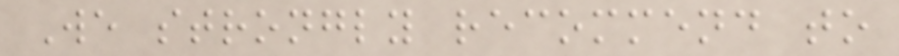We strongly recommend to
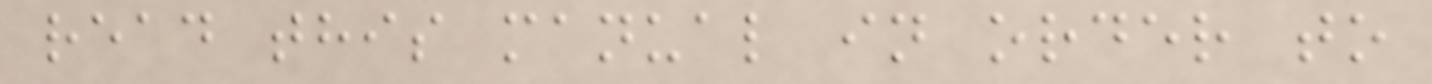read this manual in order to
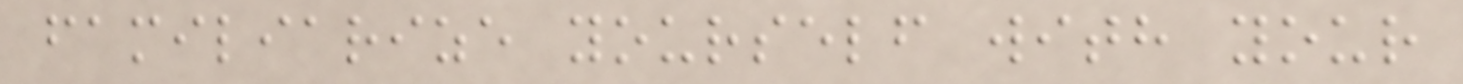familiarize yourself with your
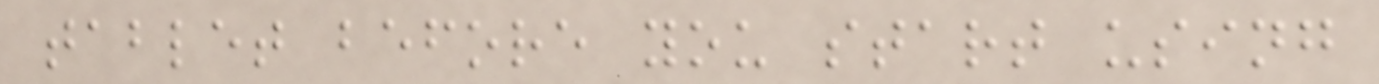tablet before you start using
